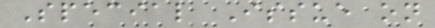Special Issue on
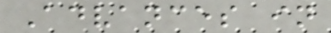Advances in
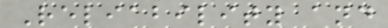Reliability and
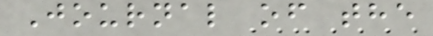Journal of the
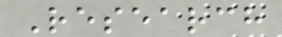Research
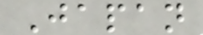Japan
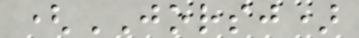(JORSJ)
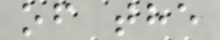of the
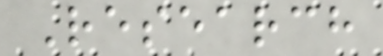Research
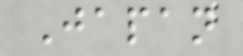Japan
